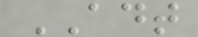ADT
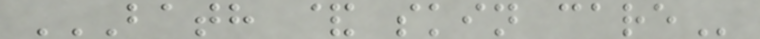BATH & SKIN CARE
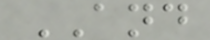AND
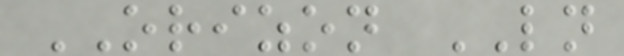ORIZON LN
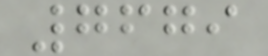7679
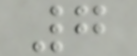7
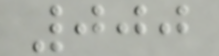000
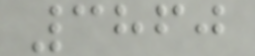3860
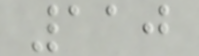110
